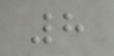8
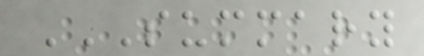SUMMARY
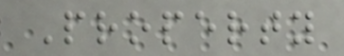Property
